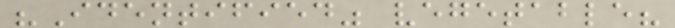"Identified" vegetable?
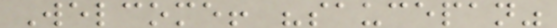Welcome! "saucepan"
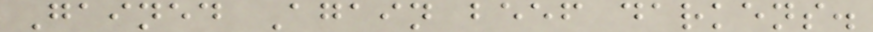Gained Again beef darkens.
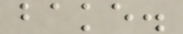bake.
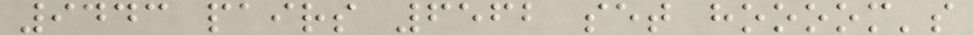9443 pairs 6562 set hoooom's
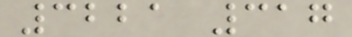3221 317
